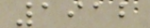1912
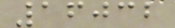16032
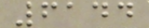6144
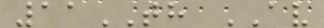11TH AV
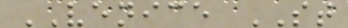VENICE ST
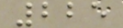225
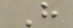H
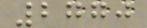2770
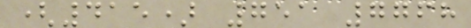(415) 751 7768
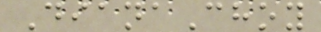DianaChoy
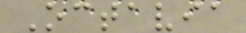Octavia
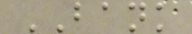BANK
